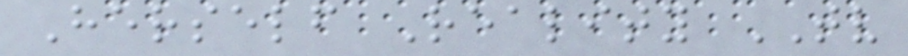Herself Reality TV
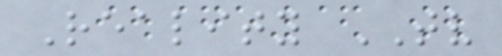Reality TV
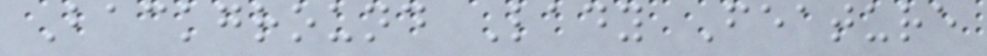Background Lady Feature
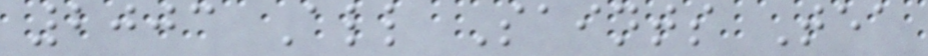2003 All Saints Tea
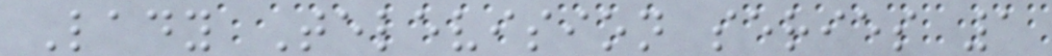Lady Television series 1
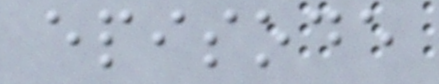episode
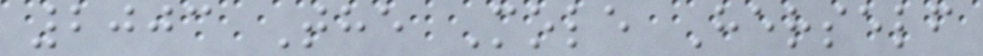2003 The Mole Herself
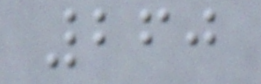260
